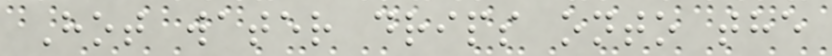Hot water drips onto the
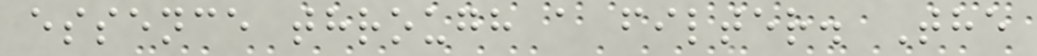essence through a filter. The
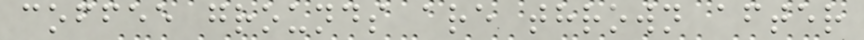coffee grounds are thrown after
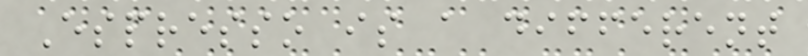Espresso is a different
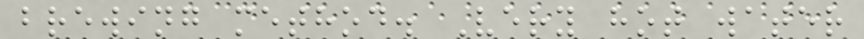brewing method. Very hot water
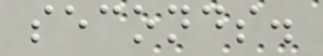seconds.
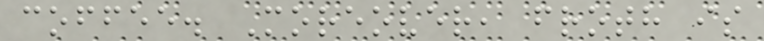coffee. Moreover, froth is
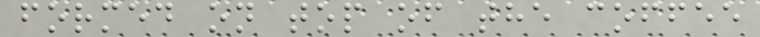formed on top of the coffee
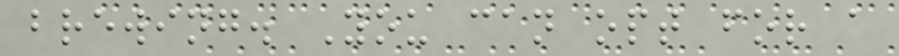brewing. You can opt for a
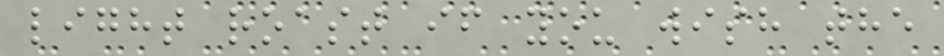light roast if you wish the
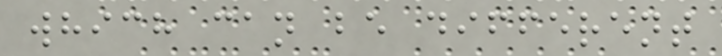which can be different
